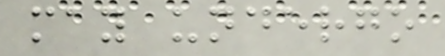may undergo
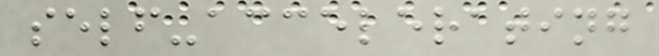self-accelerating
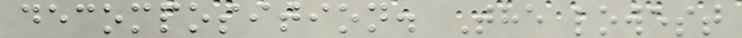decomposition. The lowest
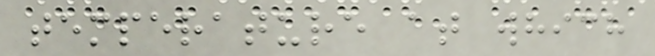temperature at which
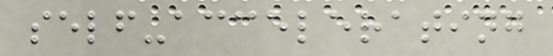self-accelerating
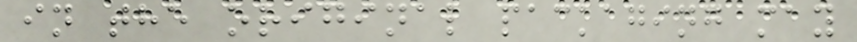in the original packaging may
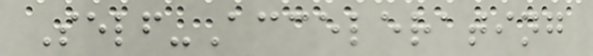Self-Accelerating
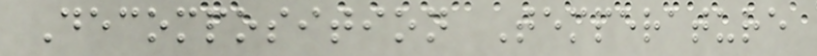Decomposition Temperature
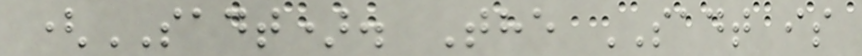(SADT). The SADT is
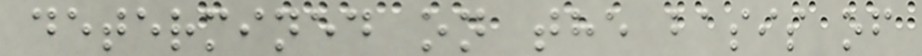determined on the basis of
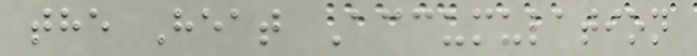the Heat Accumulation
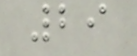29
